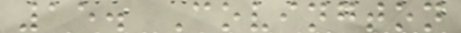15. Covington
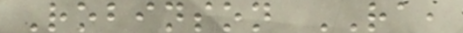Robinson RA,
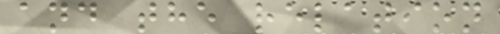and the relation
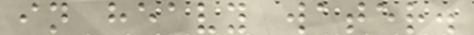in heavy water.
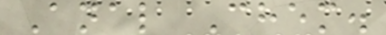Anal Chem.
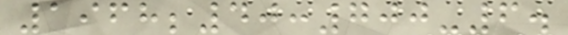1968;40:700-6.
